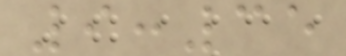9:35
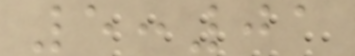5:01
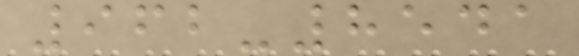962-8541
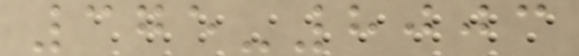375-8003
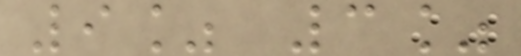9% 3%
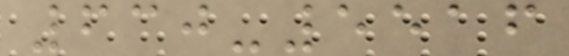630-5516
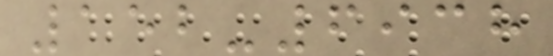152-6938
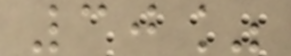30%
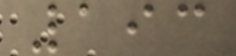193
